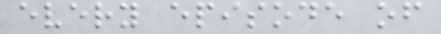every episode of
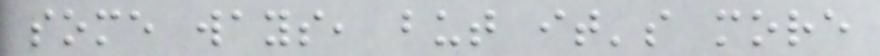some ways, but it's more
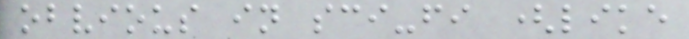obvious in sci-fi (like
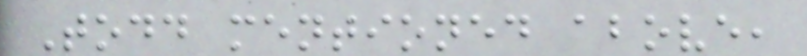Todd mentioned above,
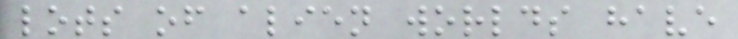lots of alien worlds have
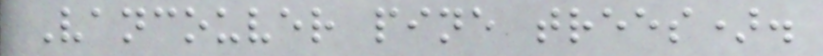Vancouver pine trees).
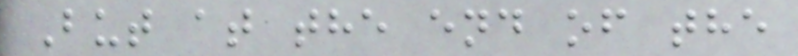But at the end of the
